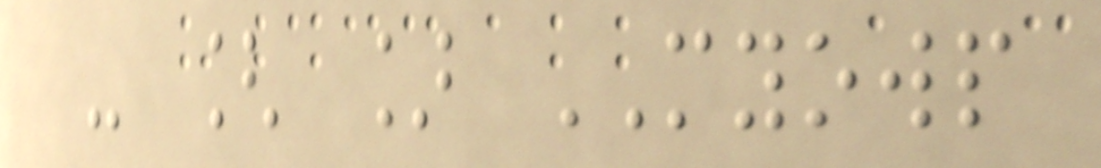- [ ] MYOWP
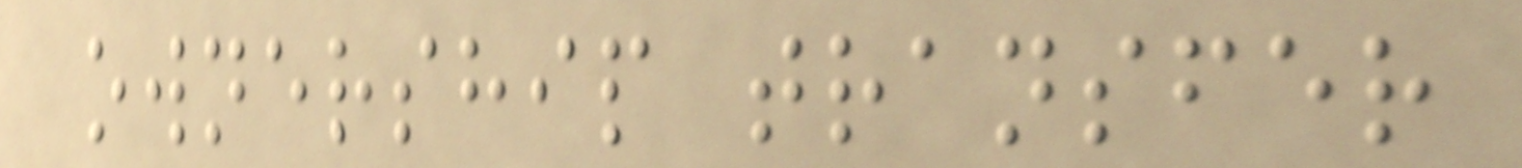ownership transfer
